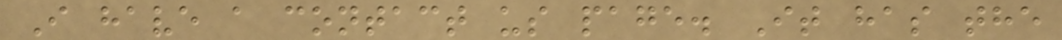I have a contact us page. It has the
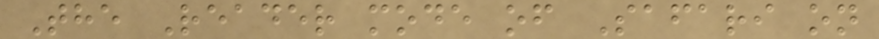The Reader mode of Safari on
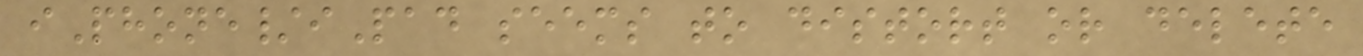iPhone/iPad seems to distort or delete
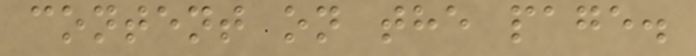content on the page.
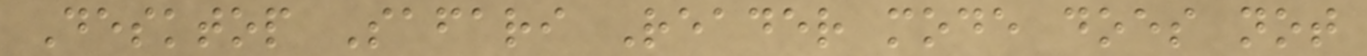Desktop Safari Reader mode does not
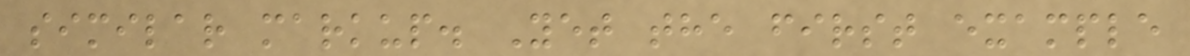similar markup. Yet the first example
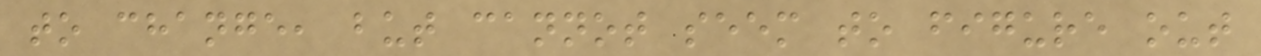to change, but cannot seem to figure out
